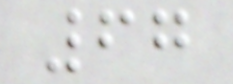67
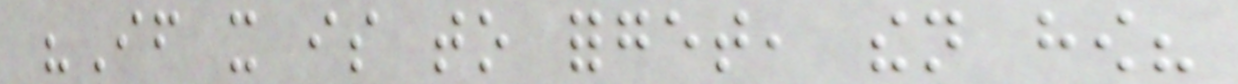"If it is to forget, then how?
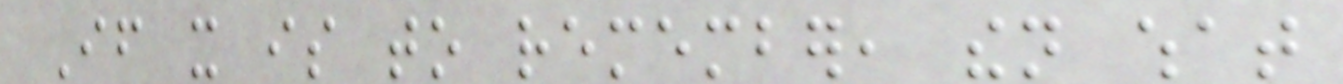If it is to remember, then what
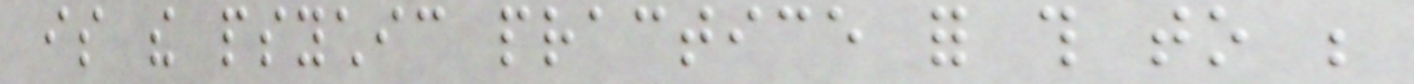is the psychic practice for this to be
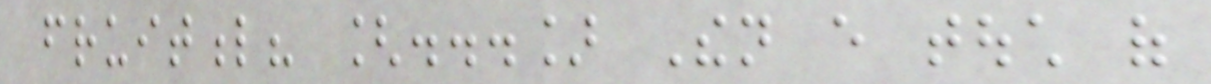fruitful? [...] Then every touch of
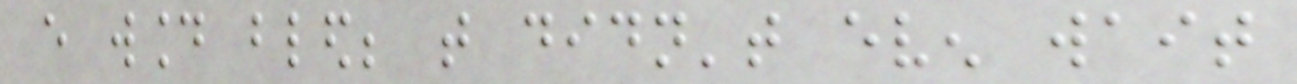every wound bled; that didn't even wait
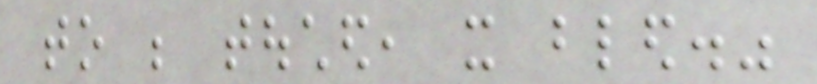to be touched, it bled."
